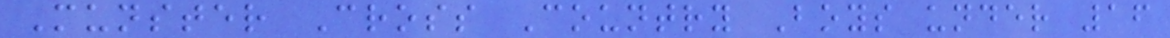Munster Cross Country Boys under 16
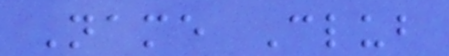Name Club
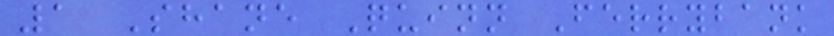1 Shane Quinn Ferrybank
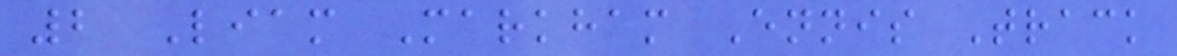2 Liam Markham Ennis Track
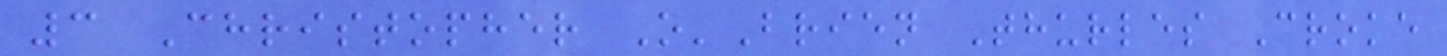3 Christopher O'Brien Thurles Croke
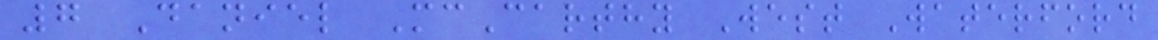7 Daniel McCarthy West Waterford
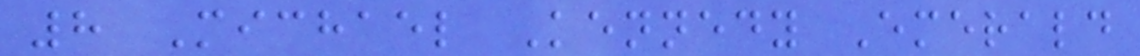8 Michael Kennedy Emerald
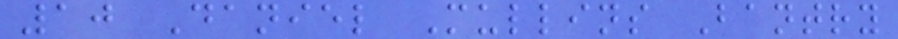10 Daniel Mullins Bantry
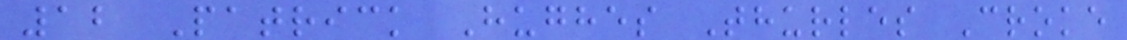12 Patrick Hughes Thurles Croke
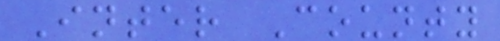Inter County
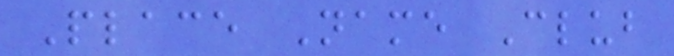Place Name Club
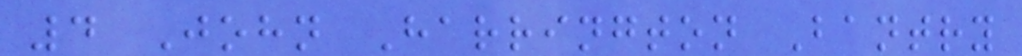4 John Harrington Bantry
